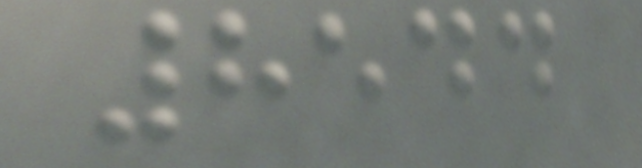8544
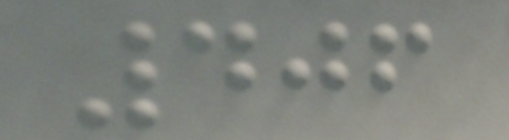406
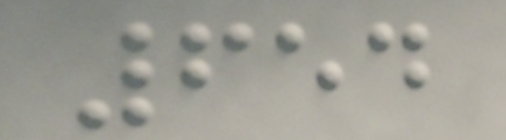654
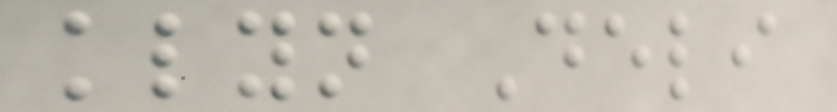klyn Deli
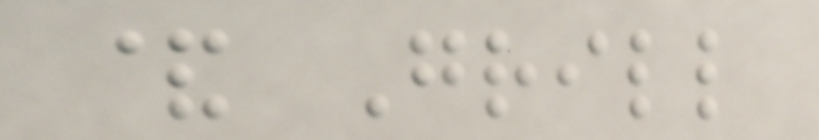& Grill
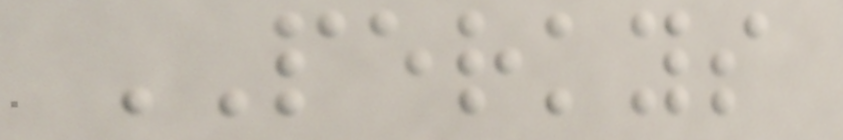PERKYS
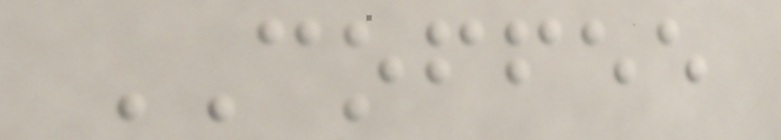COFFEE
